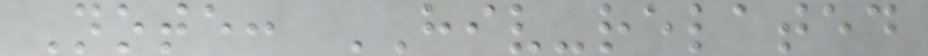Note: HIV-related
